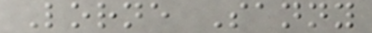Lorne Sanny
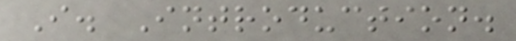I. Introduction.
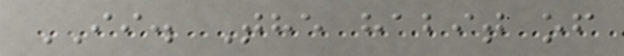II. The habit of
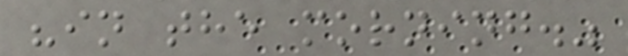"in the morning."
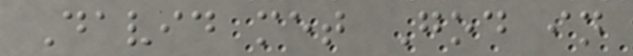David met God in
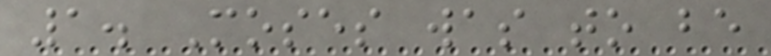1. Moses was to be
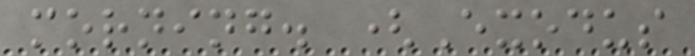morning. (Exodus
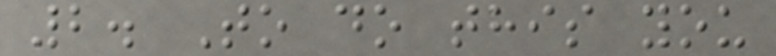2. To do this you
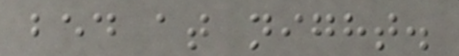bed at night.
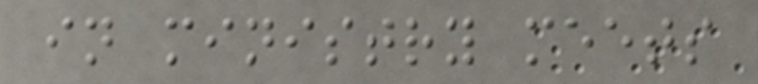in ministry meets
